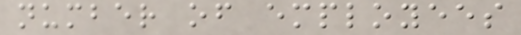number of employees
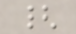{
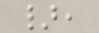},
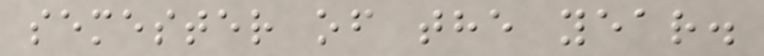semester of the year.
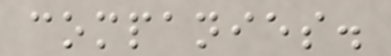companies.
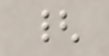{
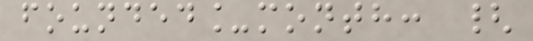founded_month: {
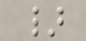}
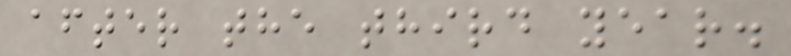after the third year.
